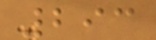293
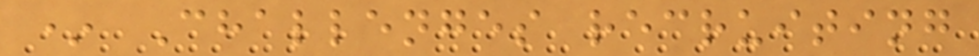* Challenges recruiting
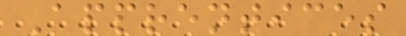Apprentices
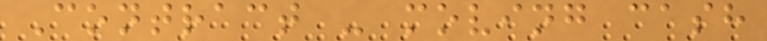Contract - moving cash
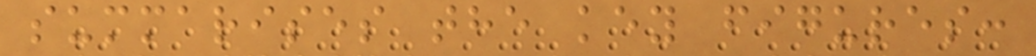summarises the key figures:
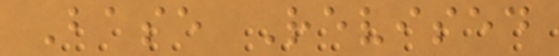Base Revised
